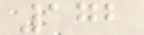172
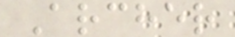Archer
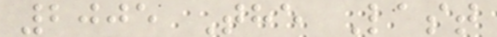2005 The Last
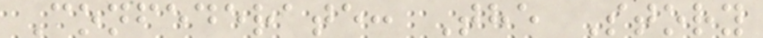Confederate: The Story
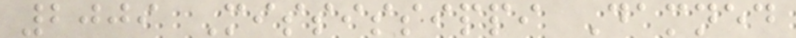2009 Mississippi Damned
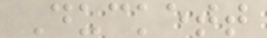Duckett
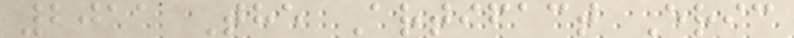2011 The Artifact Eric
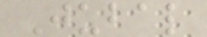Jubal
